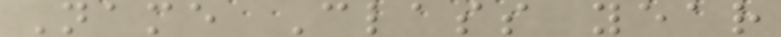Name Class year
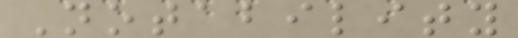Notability
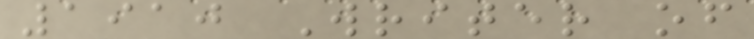1910 Writer of
